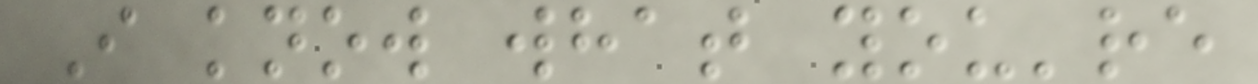I know what you're
